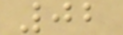02
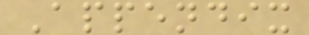Appendix
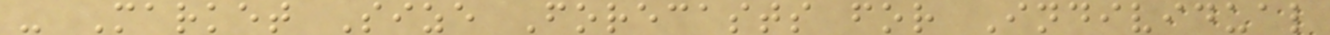- Market Size Forecasts for Individual
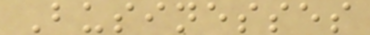Businesses
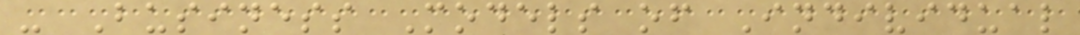- Business Models of Individual
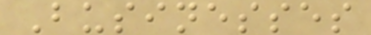Businesses
